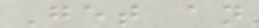Get an
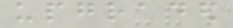upgraded
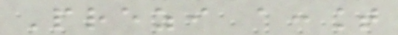Prezi account
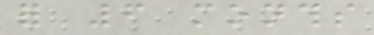for 6 months
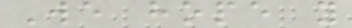We hope you
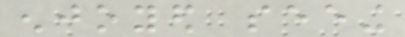enjoyed seeing
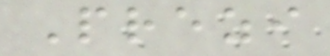Prezi
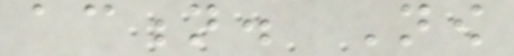action. Now
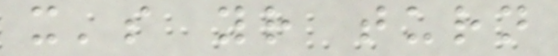it's your turn
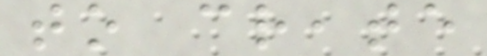to create
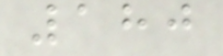180
